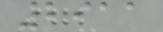2911
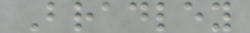Bradley
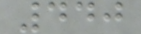440
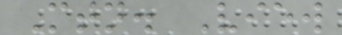Mtn. View
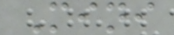Mini
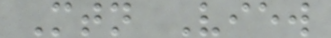Mtn View
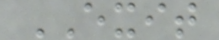EXIT
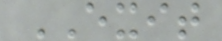EXIT
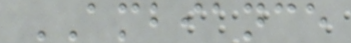AMBIANCE
